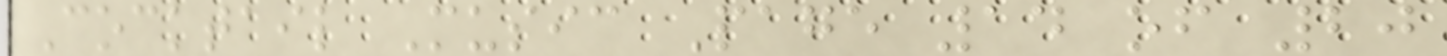Cocktail Music Page 14 of 20
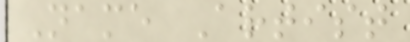Name Artist
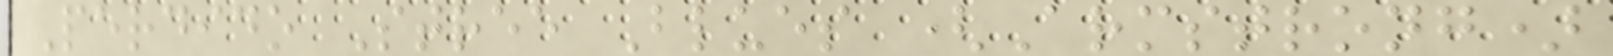Perdido Stree Blues (Armstrong)
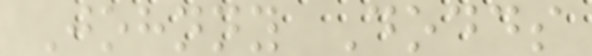Johnny Dodds
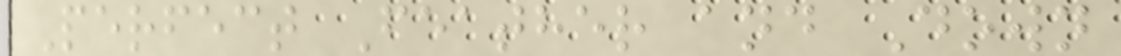Perfect Feather and Down
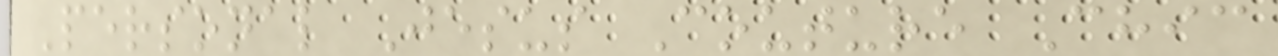Personal Jesus Couture Chic
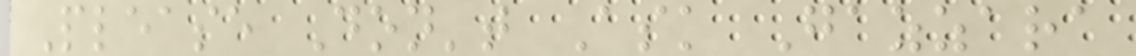Please Don't Ask Gazzara
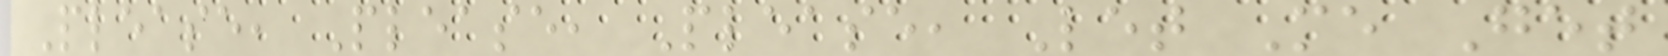Please, Please, Please, Let Me Get
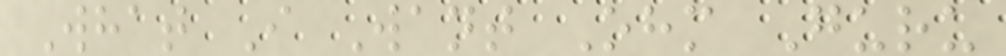What I Want Ohm Guru
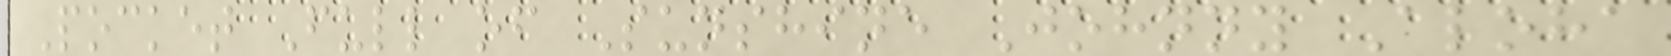Pocket Full of Sunshine Johnny Aloha
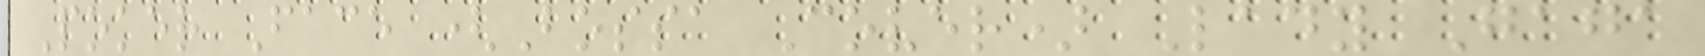Poker Face (Bossa Cover) Lady Gaga
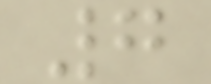7
